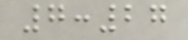7:27
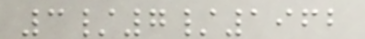3/7/1962
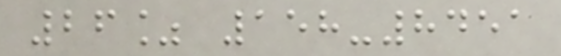26% 158-8451
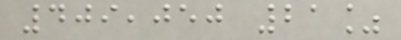409,050 21%
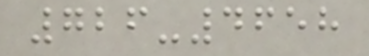726-4658
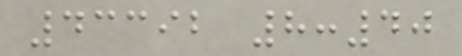43392 8:40
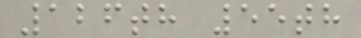126th 55th
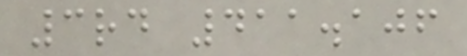3rd 411.106
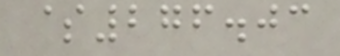$276.03
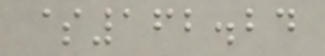$162.24
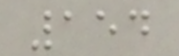154
